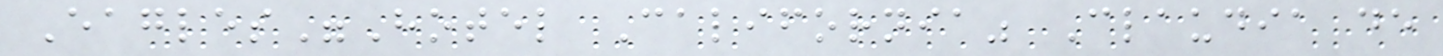Eagles"Hotel California" Claudia de
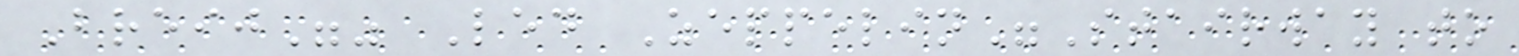Breij"" Led Zeppelin"Stairway to
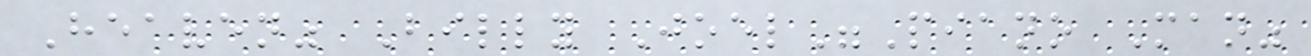Heaven" Billy Joel"Piano Man"
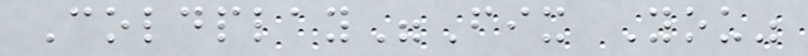Coldplay"Fix You"
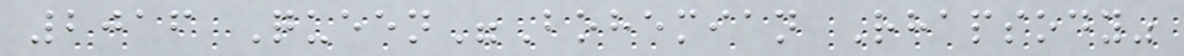2016 Queen"Bohemian Rhapsody"
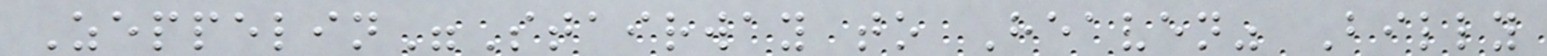Zeppelin"Stairway to Heaven" Billy
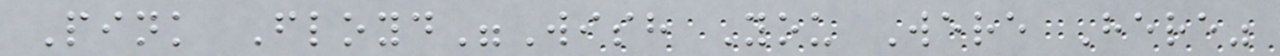Pink Floyd"Wish You Were Here"
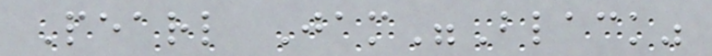Pearl Jam"Black"
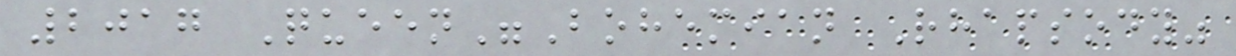2017 Queen"Bohemian Rhapsody"
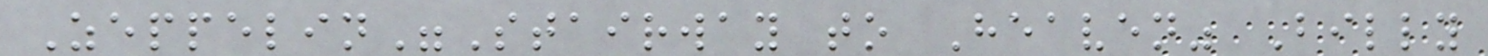Zeppelin"Stairway to Heaven" Billy
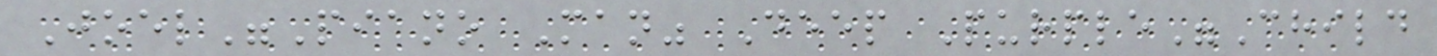Joel"Piano Man" Deep Purple"Child
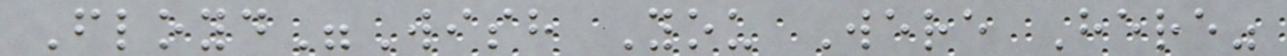Floyd"Wish You Were Here"
